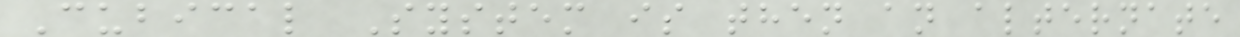Cubical System is then an alternate
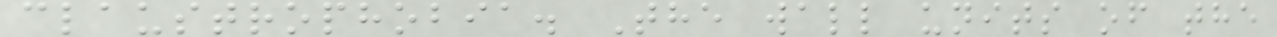claustrophobia. The wall units of the
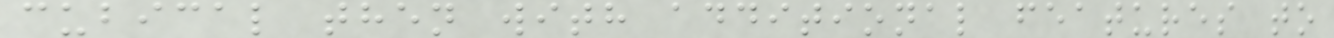cubical then with additional features to
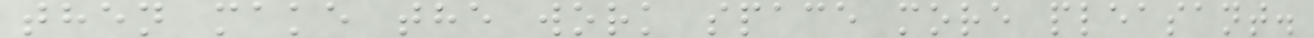then make the work space more pleasant.
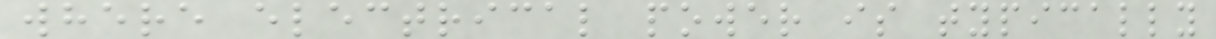where electrical power is typically
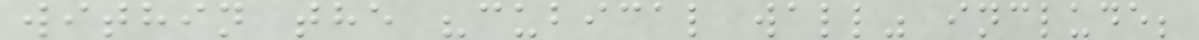within the "cubical wall" include;
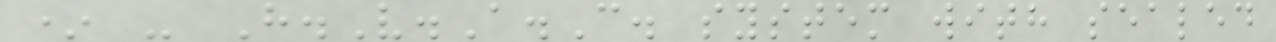* - H.V.A.C. system with sealed
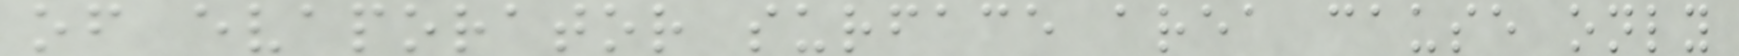of evaporator surface area cause only
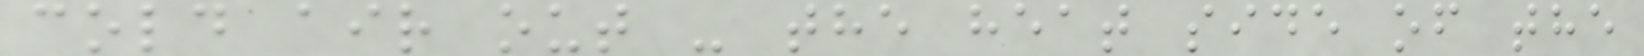cold air out - the heat side of the
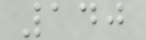140
